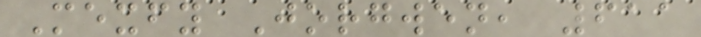Mexfy Jorgwen, 611
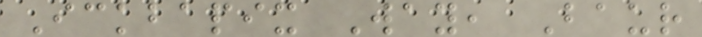Ickbapix Way, Baur
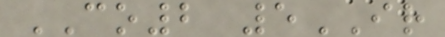CO2 5IR
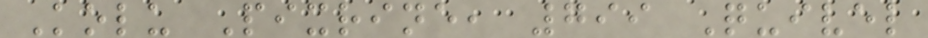Kolu Pixrine, 799 Quivel
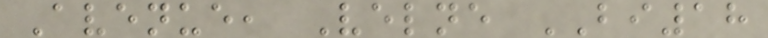Avenue, Velne BI18
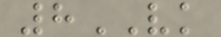8VK
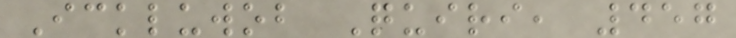Ickluwob Quiri, 457
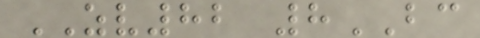ZV82 8BC
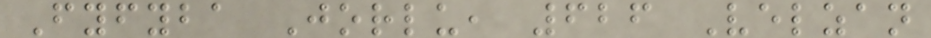Fyfyba Jorlu, 626 Velzan
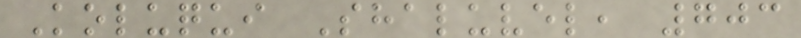Koluqui Shaluvel, 703
